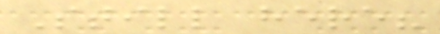Still here?
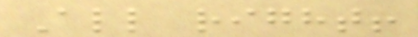All right!
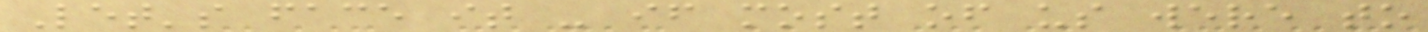Let's face it - if most of us were to
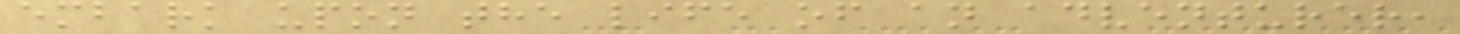embark upon the life of an adventurer,
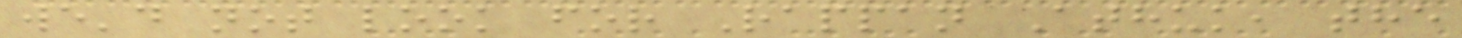we'd not look for Rappan Athuk, the
